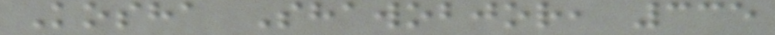Kosha Shawobjor, 335
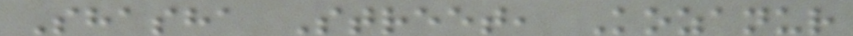Shasha Street, Kozanur
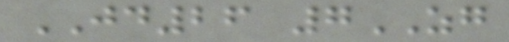JD26 7ZG
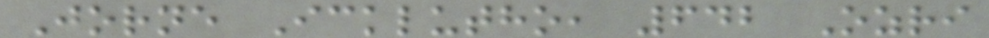Jorne Icklutho, 642 Ozri
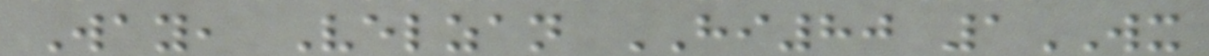Way, Velzan HI80 1WX
